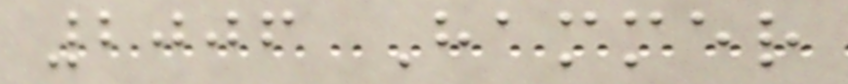2006 Hammer
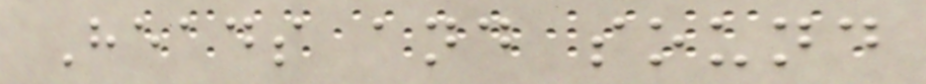Heads and sound
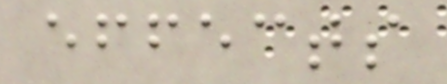effects
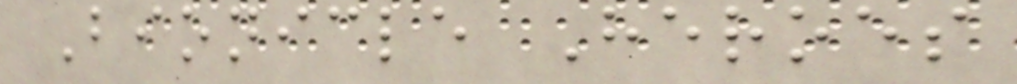Bionicle Heroes
